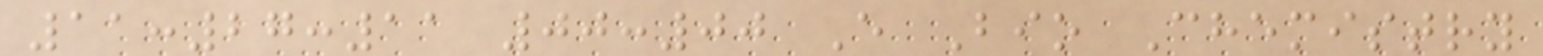11:27:11 00:00 E Bio Chemistry
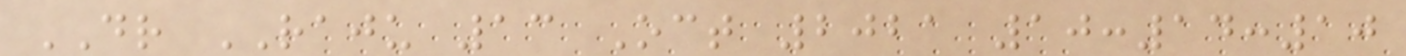DR RAJU 13 Oct 2021 10:14:10
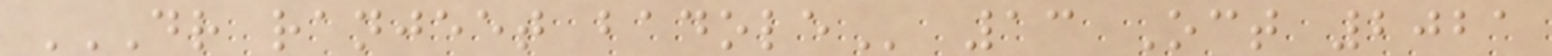DR RANJEET BADOLE 13 Oct 2021
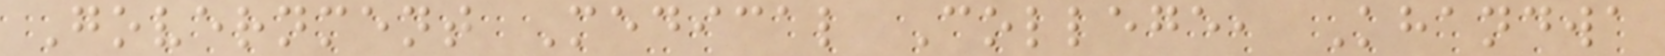Government Medical College, Khandwa
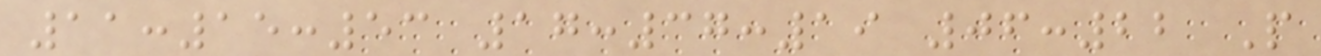11:15:53 17:37:19 06:22 P
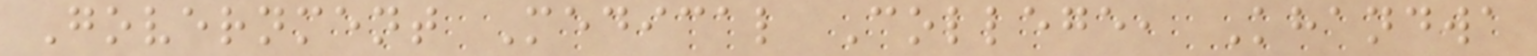Government Medical College, Khandwa
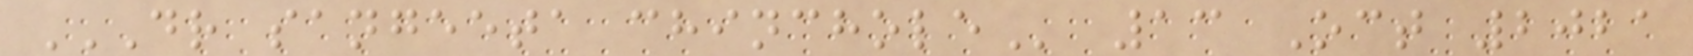DR SANGEETA CHINCHOLE 13 Oct 2021
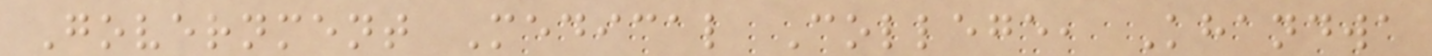Government Medical College, Khandwa
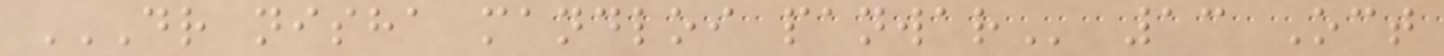DR NISHA MANDLOI PANWAR 13 Oct
